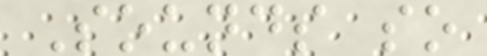Sounds so
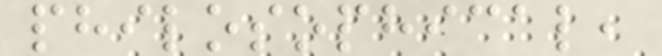philosophical,
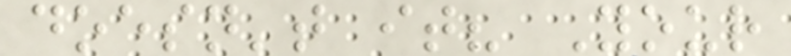doesn't it? Your
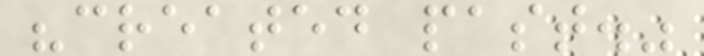"created past."
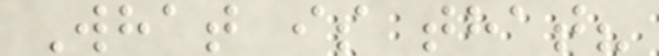What is that?
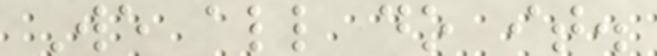We all do it.
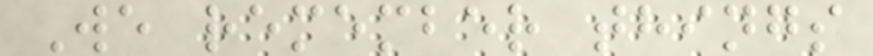We remember things
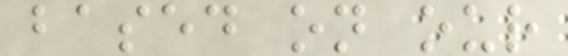based on our
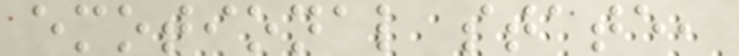emotional state,
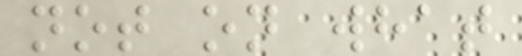not on what
